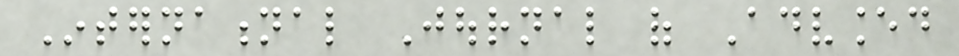International Journal of Advanced
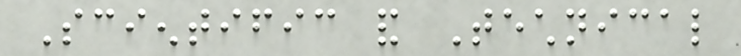Scientific and Technical
